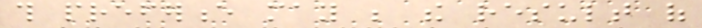this preference may be the result of
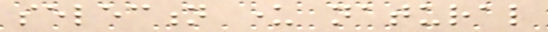selection under natural
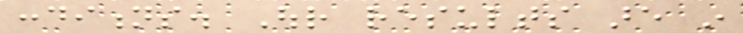conditions. Our results are in
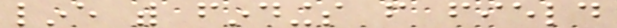line with findings from field
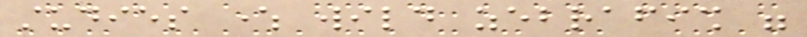studies where wild zebrafish were
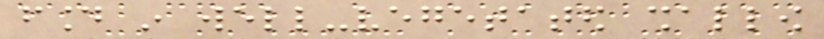found in well-vegetated shallow
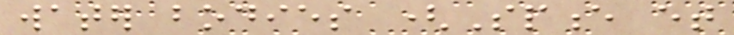water bodies (Spence et
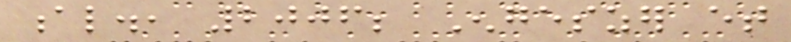al., 2006; Engeszer et
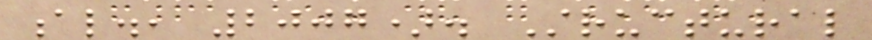al., 2007). Structural
